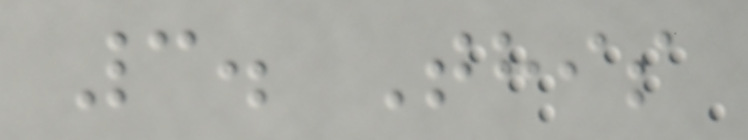3. This
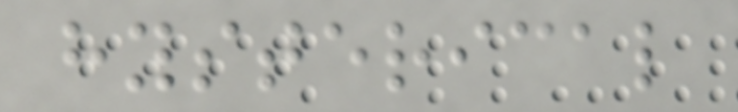hysterical
